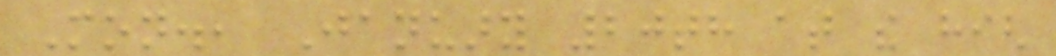Mon., January 20th at the high
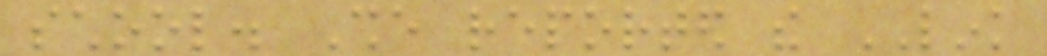school. She reported the LINK
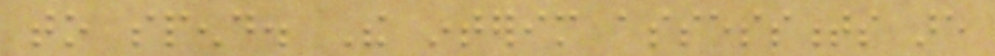to spend. The interim assessments are
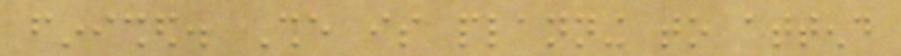finished. She is planning to attend
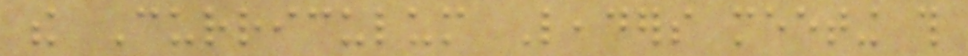the Curriculum Leaders meeting this
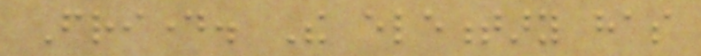Friday. The elementary has
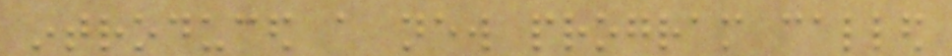introduced a new program called
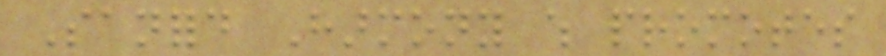Sanford Harmony which promotes
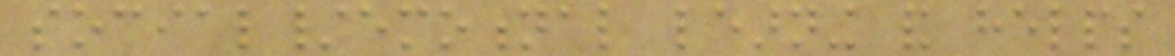social/emotional learning and helps
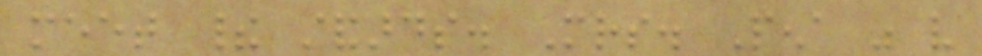meet their standards. Mrs. Pena was very
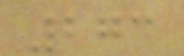273
